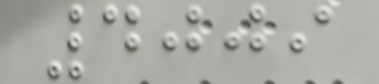4009
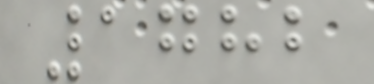1782
